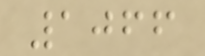1066
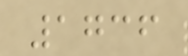1736
